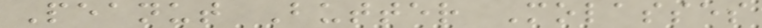Peanut Butter Molasses
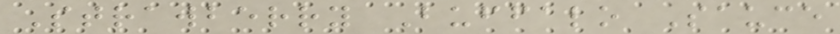Strawberry Buffalo Sauce
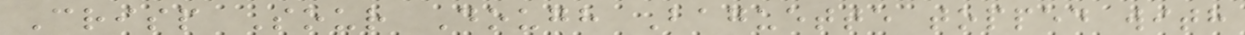Crisp Sour Dough Baguette topped with
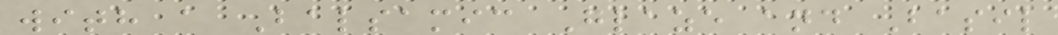with a Balsamic Glaze and Basil
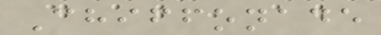Chiffonade
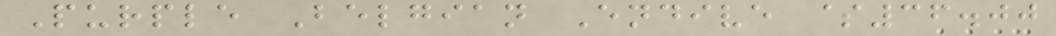Purple Belgian Endive $36.00
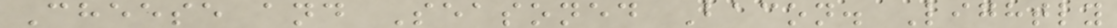Cheese and Seasoned Bacon. Lightly
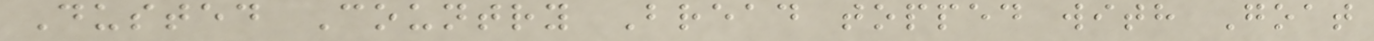Dusted Country Bread topped with Goat
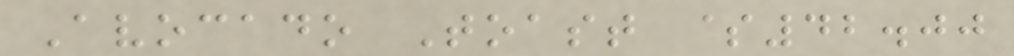Avocado Toast $42.00
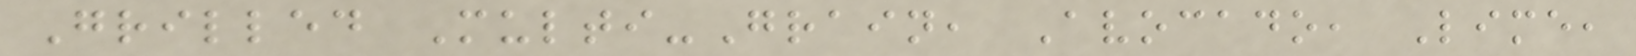Grilled Multi-Grain, Avocado, Lime,
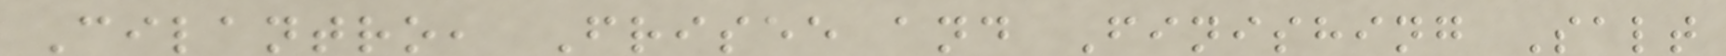Cilantro, Frisee and Finishing Salt
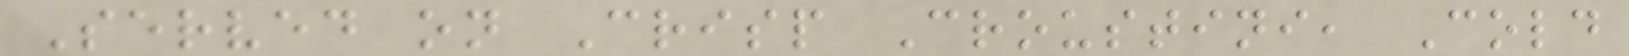Served on Crisp Croustini, Cold
